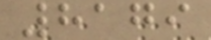8179
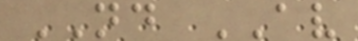ND AV
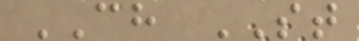CH ST
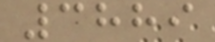3889
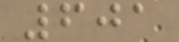601
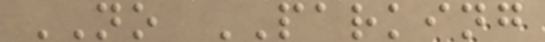NO PARKING
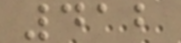412
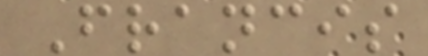Francis
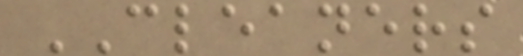CLEANERS
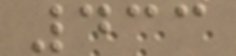433
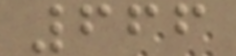666
